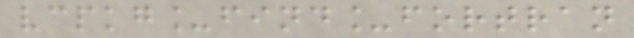vcpkg_find_fortran
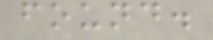found.
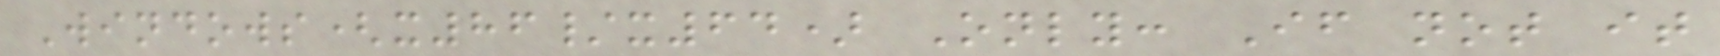Windows(x86/x64) Only: If not it
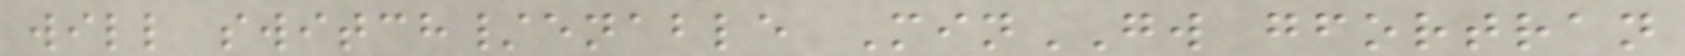will switch/enable MinGW gfortran
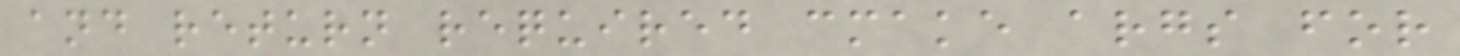and return required cmake args for
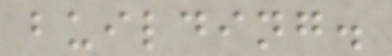building.
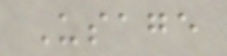Usage
